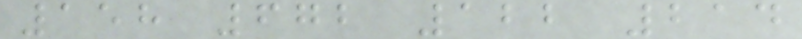158 672 122 214
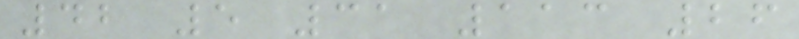42 5 31 113 26
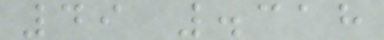49 .318
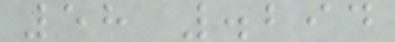58 .294
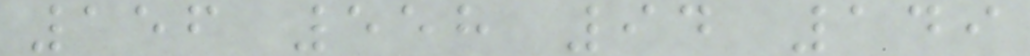156 558 94 149
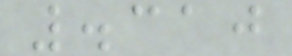.310
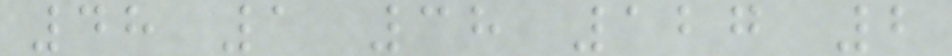48 1 38 127 2
